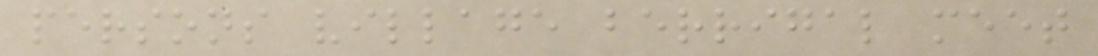persons village berrigal meet
